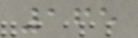165
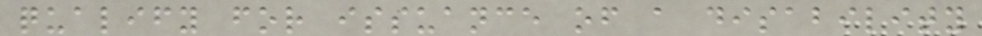qualify for issuance of a disability
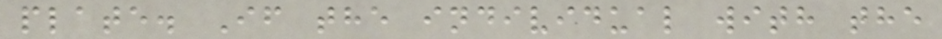plate. If the individual with the
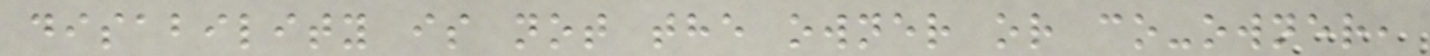disability is not the owner or co-owner,
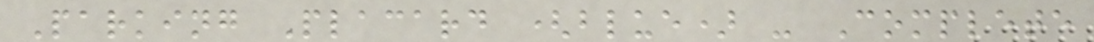Parking Placard (blue) - Complete
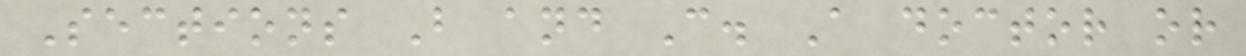Sections B and C. A doctor or
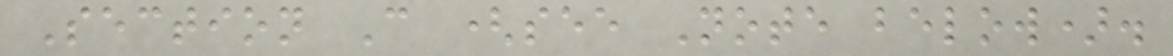Section C (see Note below).
